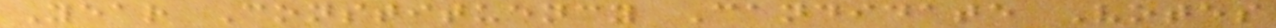Year Constituency Candidate Votes
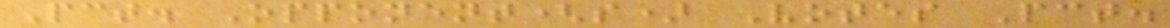Pct. Opponent(s) Votes Pct.
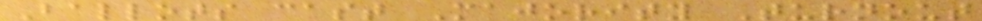Ballots cast Majority Turnout
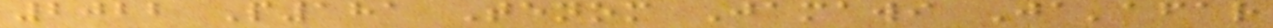2022 P181 Tenom Jamawi Ja'afar
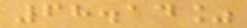68.14%
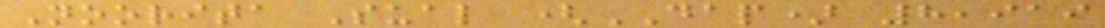Noorita Sual (DAP) 8,919
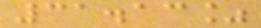31.13%
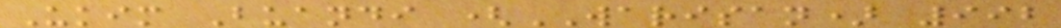Ukim Buandi (WARISAN) 992
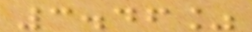3.46%
